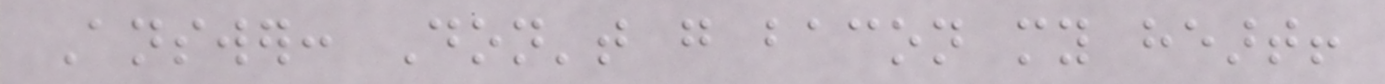Answer: Don't go bacon my heart!
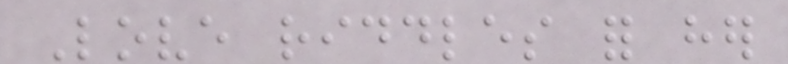Love riddles for her
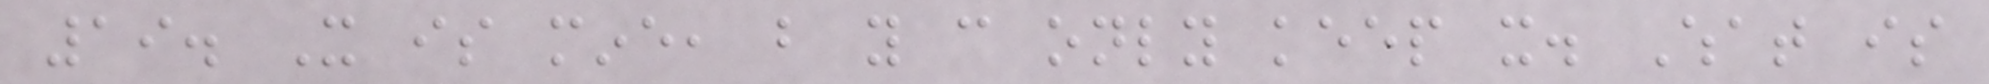19. It is mine, but you can only keep it. What is
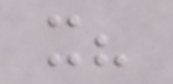it?
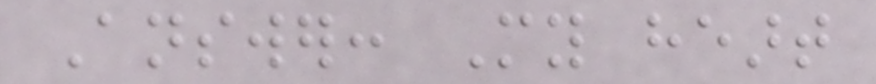Answer: My heart
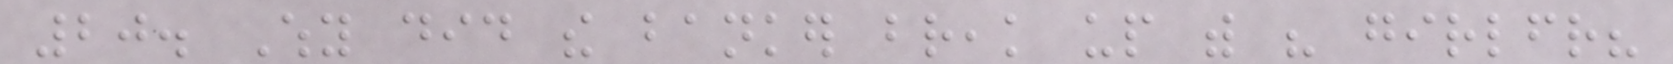20. Why did the banker break up with his girlfriend?
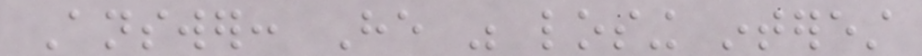Answer: He was losing interest
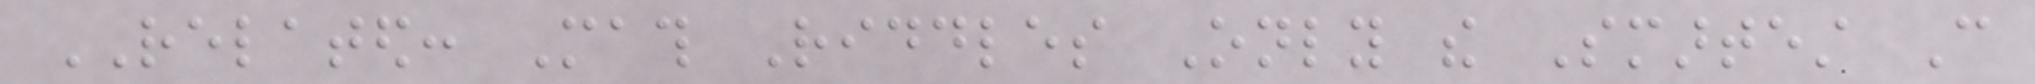RELATED: Math Riddles Only the Smartest Can
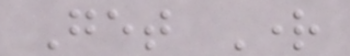Get Right
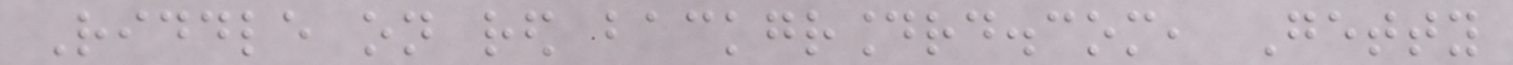Riddle on red backgroundrd.com, Getty
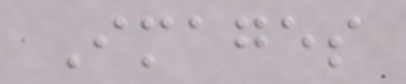Images
